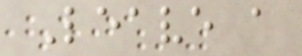Leave a
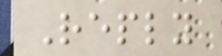Reply
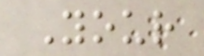Your
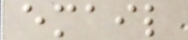email
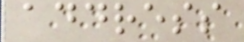address
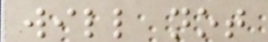will not
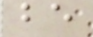be
